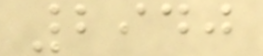2940
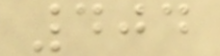404
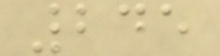245
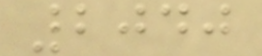2040
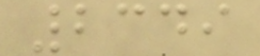2349
